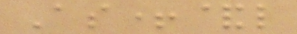As+&l
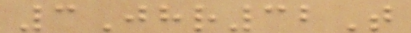3Jhr32T
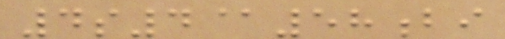4s4@58bi
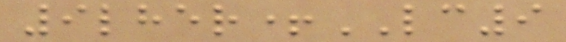9lher+LC9
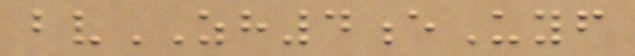bvZH4eUyf
